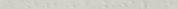ant-build
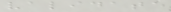validate
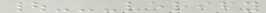|---verify
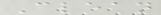Clean
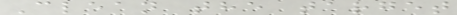Clean the target
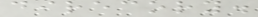direcory.
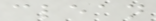clean
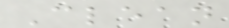Clean
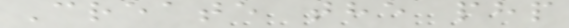Create the php
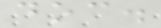doc.
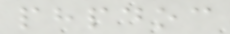phpdoc
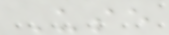Use
